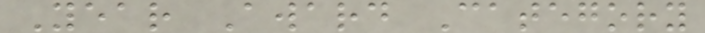Year Award Category
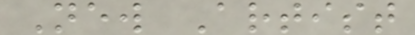New Artist
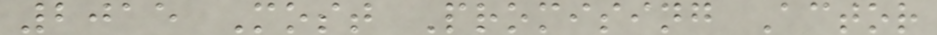2015 Most Promising Actor
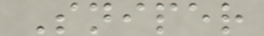Sniper
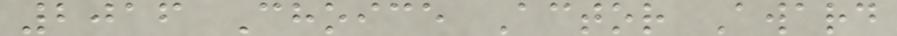2016 Choice Actor Award
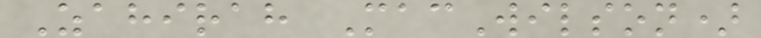Zahirah MacWilson)
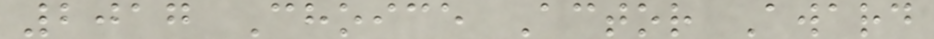2017 Choice Actor Award
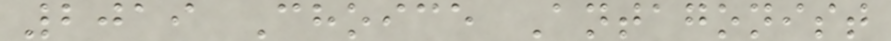2019 Choice Antagonist
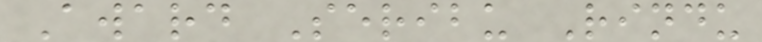Award Seribu Rindu
